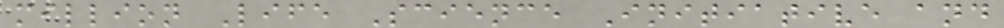million Life Science Initiative and
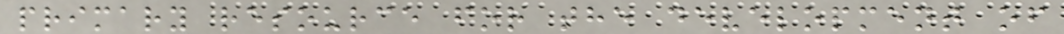primary resource for the development of
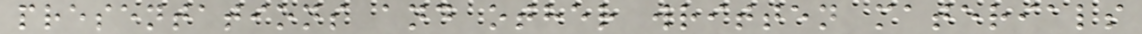presentations and other written materials
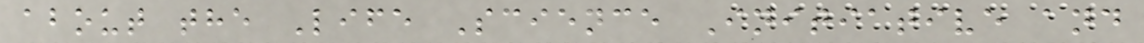about the Life Science Initiative and
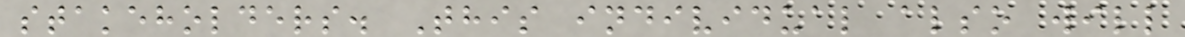stakeholders. This individual also will
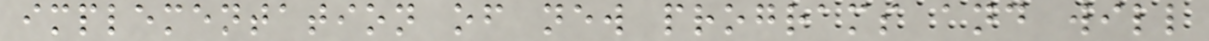implementation of new programs and will
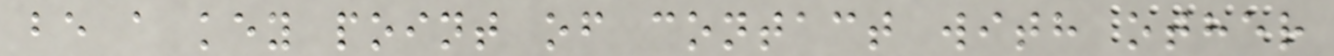be a key point of contact with other
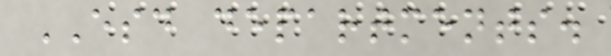ESD departments.
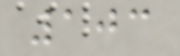103
